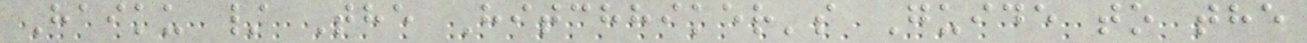Haiku / The Hitchhiker's Guide to the
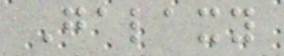Galaxy
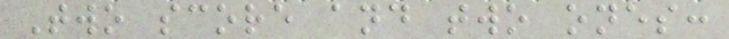Two score and two ones:
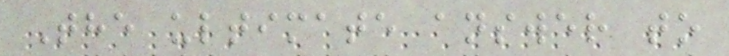The ultimate answer to
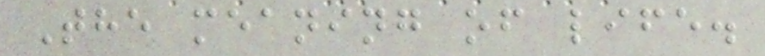The meaning of life.
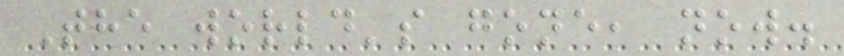The world's gone, now.
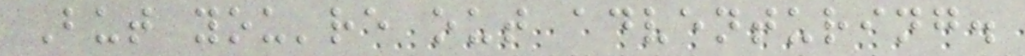But you're out adventuring.
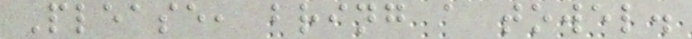Please, bring a towel.
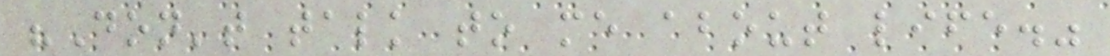"Don't talk to me about life."
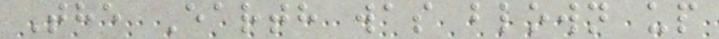The Earth was blown up
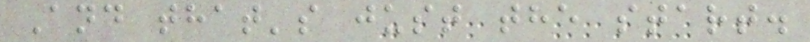And that's just the start.
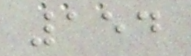154
